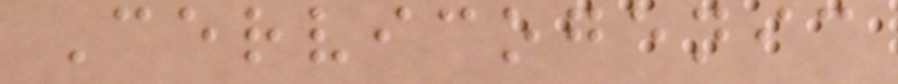Cervicogenic
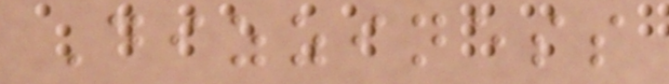Dizziness
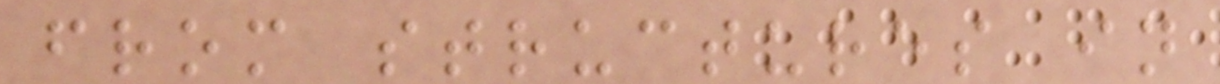from structures in
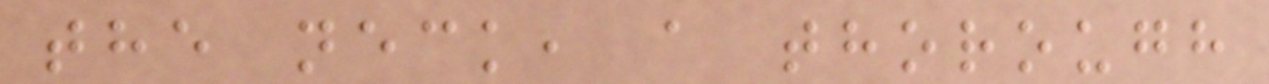the neck, a thorough
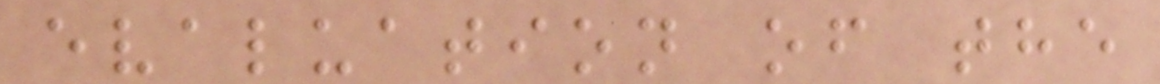evaluation of the
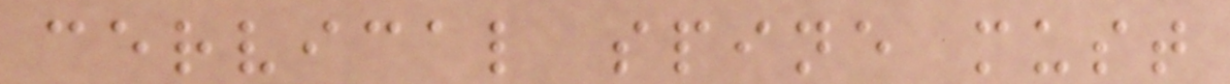cervical spine must
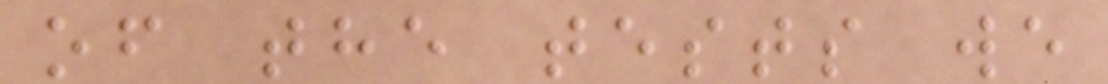of the tests we
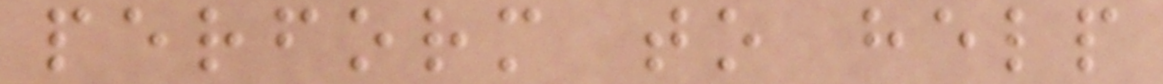perform to help
